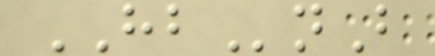HBnB
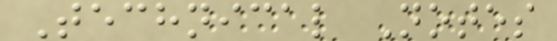Technical Notes
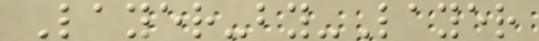Layer-by-Layer
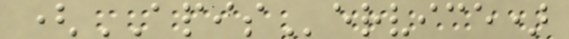(APIService)
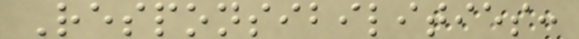Responsibilities:
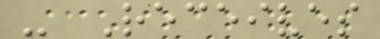- Receives
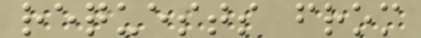requests from
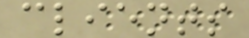clients
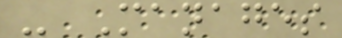- Manages
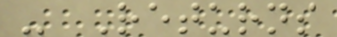- Returns
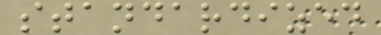standardized
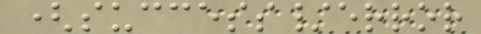(success/error
